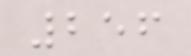256
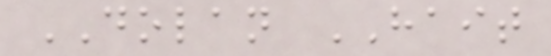DOLAN HAIT
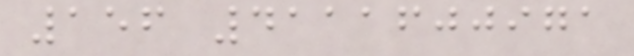156 4111600971
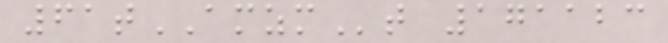61tAMZMt 171123
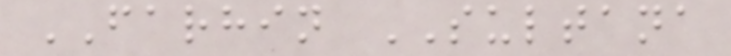FARHIN SULTANA
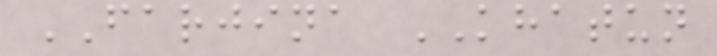FARJINA KHATUN
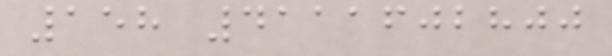158 4111602800
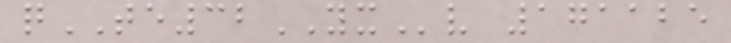qTE32YXv 171125
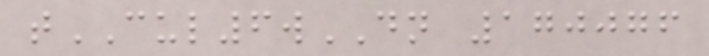tCUL6wDN 170076
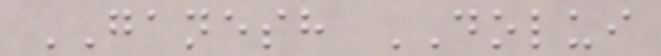GANESH DOLUI
